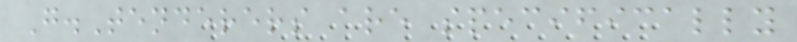G.Tenderers are specifically
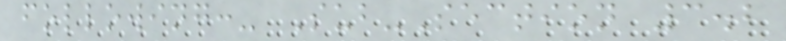following:- Sub-Section 3.2
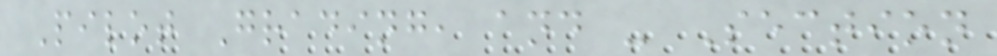Pilot Grading, and - Section
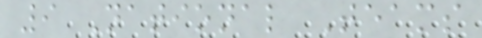9 National Teams
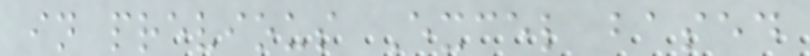in previous Excel based
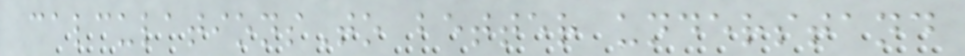calculationsTo better understand
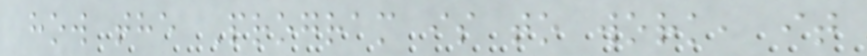how the Program is to work, it
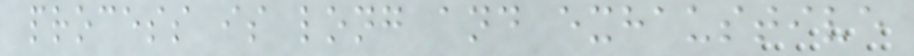process is long and exhaustive
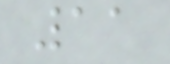11
